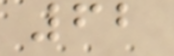62
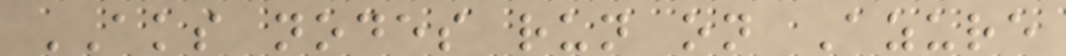AKS nodes run on Azure
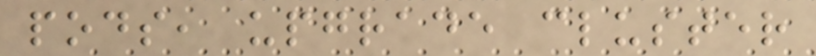pods, upgrade cluster
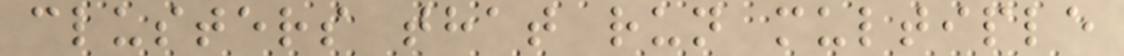clusters that run multiple
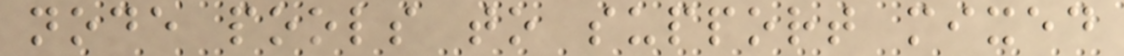node pools to support mixed
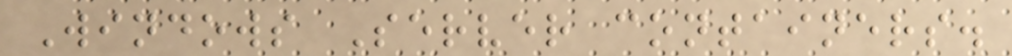Windows Server containers.
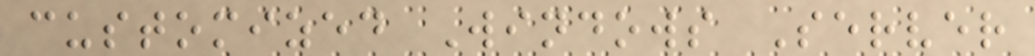customized Windows Server
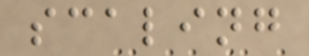scaling
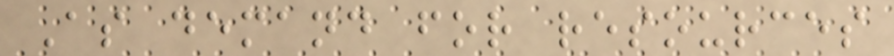As demand for resources
